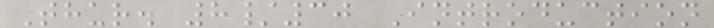Thur. 8/30 Introduction
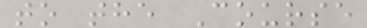to the Course
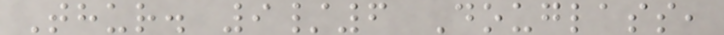Thur. 9/6 Douglass,
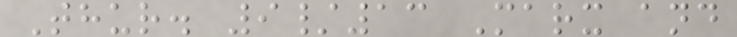Thur. 9/13 Marx and
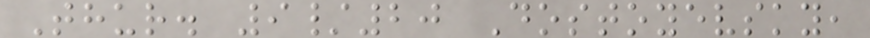Thur. 9/20 Dostoyevsky,
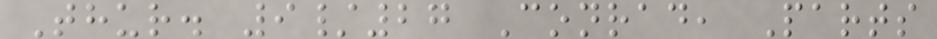Thur. 9/27 Conrad, Parts
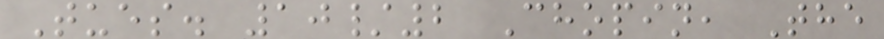Tues. 10/2 Chopin, The
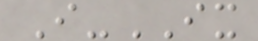I-IX
